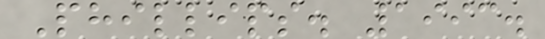Phillips. 1993.
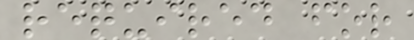required for
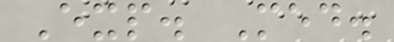Exp. Med.
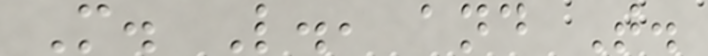M. L., and T.
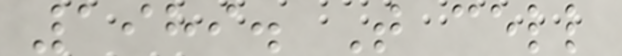1989. T cell
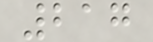217
